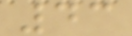43
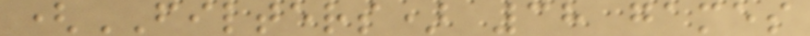(FILTERS) 38 games
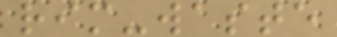rim-waste
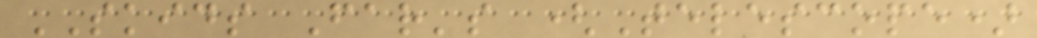SKIDS Far's (Telescope)
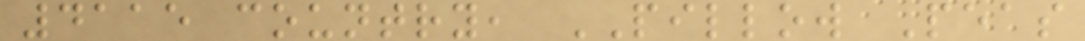4115 country, PILLOW Peas
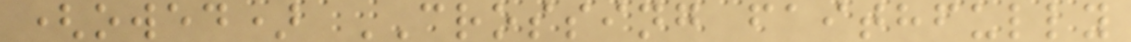(owed) CROSSING faithfully
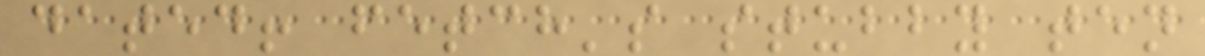dated! fetch's stubby ten
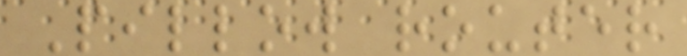Pillow router
